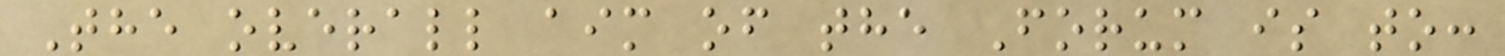The overall aim of the Forum is to:
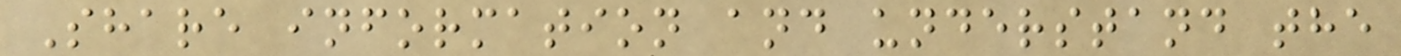Share information and understand the
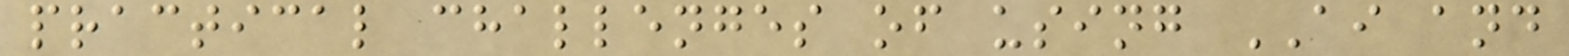practical challenges of using AI and
